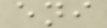eni
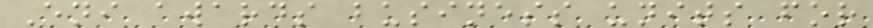Eni awards business units for
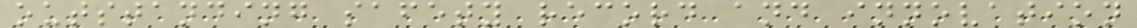outstanding safety record and innovation
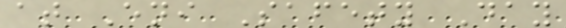at Eni Safety Day
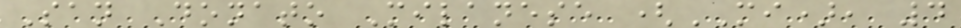San Donato Milanese (MI), 4
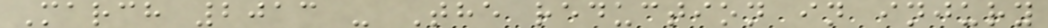March 2013 - The reduction in injury
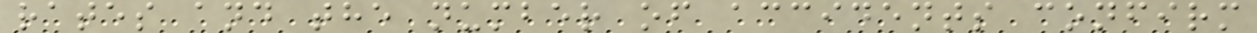rates and the number of accidents confirm
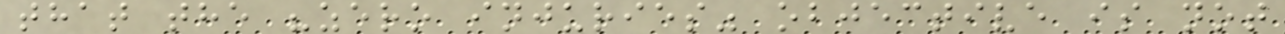that the "zero injuries" objective is not
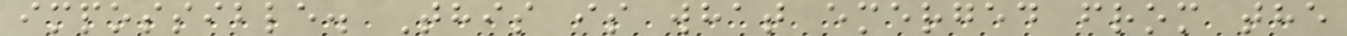impossible. This is what emerged from the
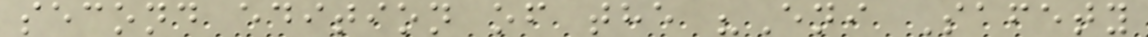second edition of the "Eni Safety
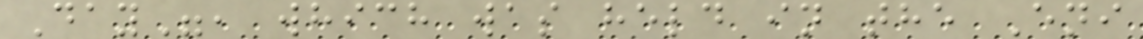Day", which was held in the Eni
